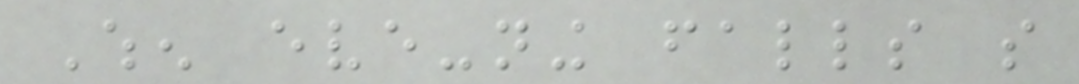When eve-ning falls so
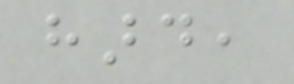hard,
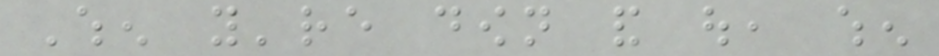When you're down and out, when
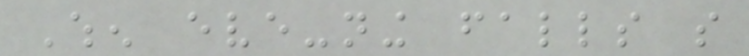When eve-ning falls so
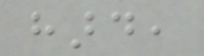hard,
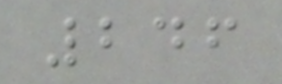246
